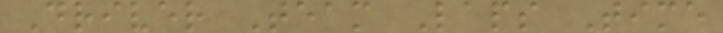Driver Team Laps Time
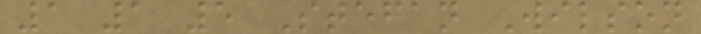1 1 5 Stefan Wilson
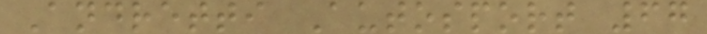Andretti Autosport 67
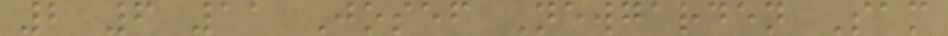2 6 11 Josef Newgarden Sam
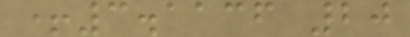+3.1136 20
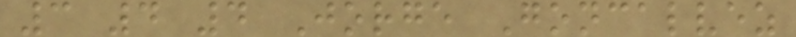3 4 4 Jorge Goncalvez
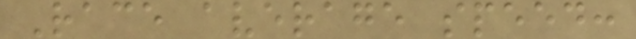Race average speed:
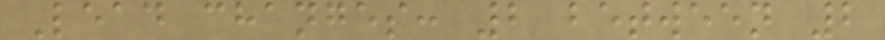Lead changes: 2 between 2
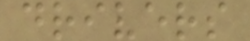drivers
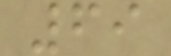69
